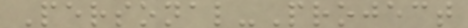Personal-Project
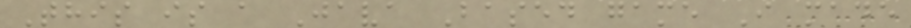This is a Java Based game I made
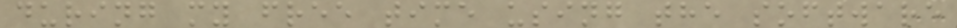during my free time using the software
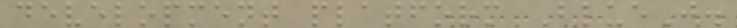development platform BlueJ.
